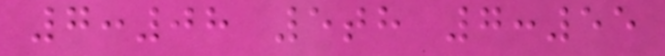7:08 5th 7:55
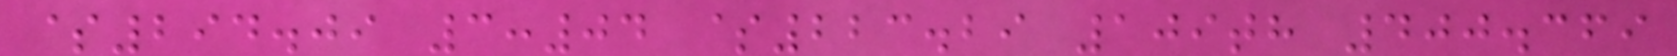$294.09 3:04 $223.29 109th 400.369
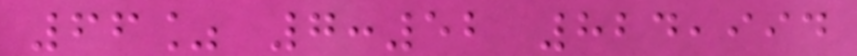66% 7:52 824,994
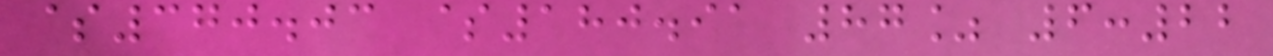$370.03 $180.91 87% 6:22
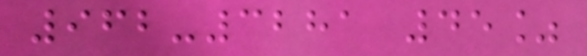962-3281 45%
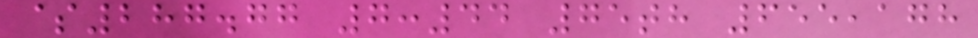$287.77 7:44 75th 655,178
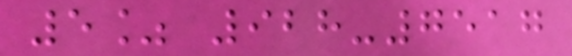5% 928-7517
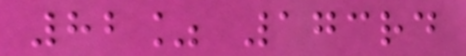82% 173rd
